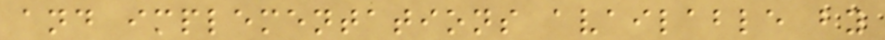and implementations available by
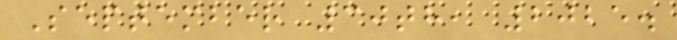September 30th, 2025.
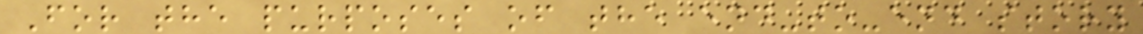For the purposes of the end-to-end story
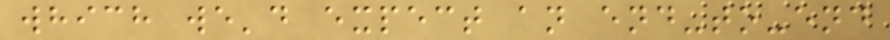which we'd expect an end-to-end
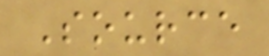Source
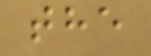the
